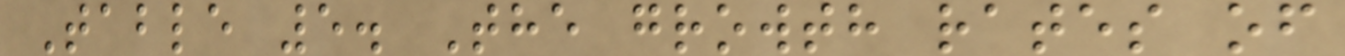Table 5. The growth rates of
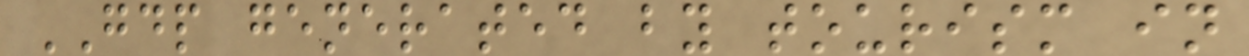GDP generated by tourism in
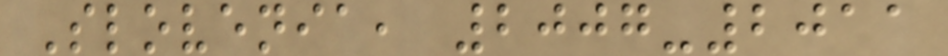Slovenia, 2007-2011
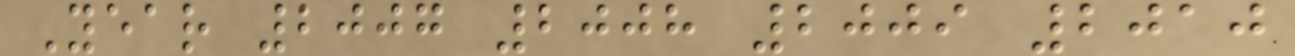Year 2007 2008 2009 2010
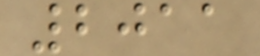2011
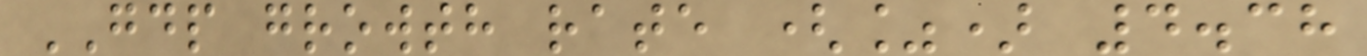GDP growth rate (%) 4.38
